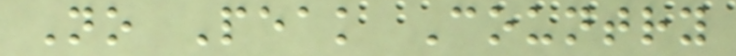No Peak Country
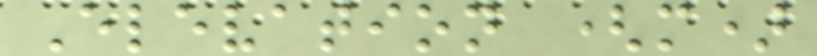Elevation (m)
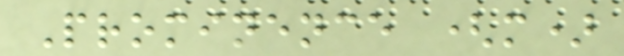Prominence (m)
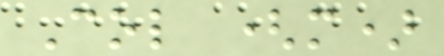Col (m)
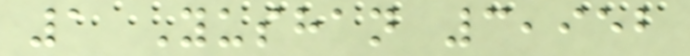1 Yushan 3,952
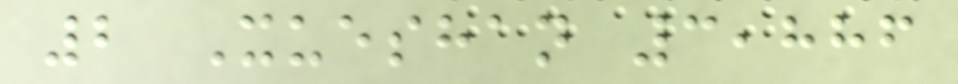2 Xueshan 3,886
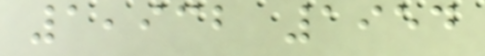1,932 1954
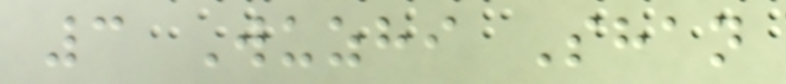3 Wuzhi Shan
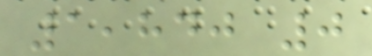1,840 0
